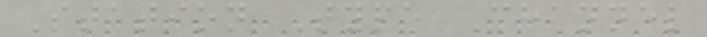Station Type Channel
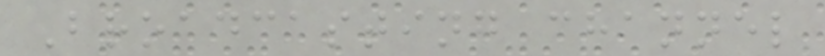Broadcasting channel
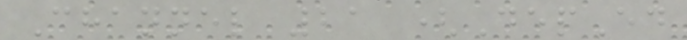Channel 21 (DepEd
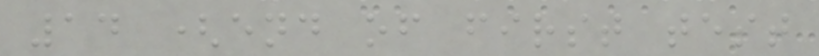14 (end of first test
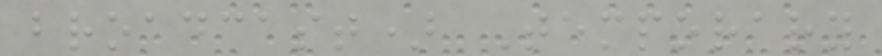broadcast) Temporary
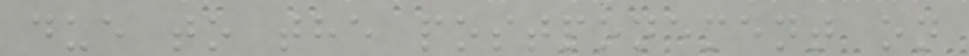due to the postponement on
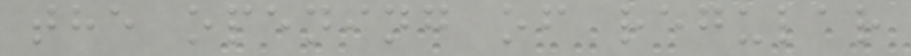the opening of regular
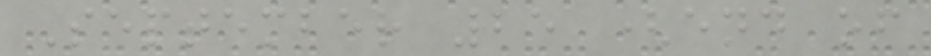September 25 (end of
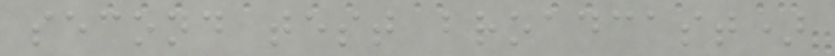second test broadcast)
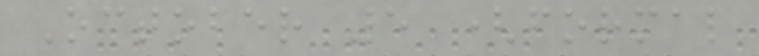October 5 (formal
